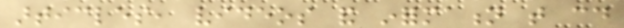articles, videos and information that could
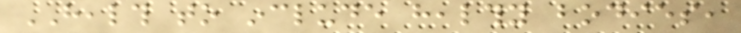HEALTH to include healthy bodies,
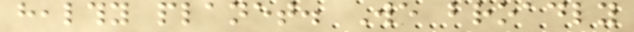healthy planet. We broadly
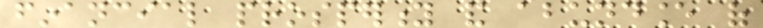financial prosperity and abundance of
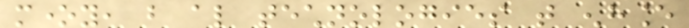money, but also technologies that enhance
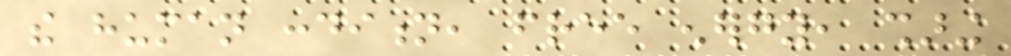the human condition, free energy, sharing
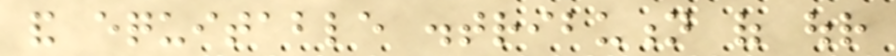and equitable distribution of our
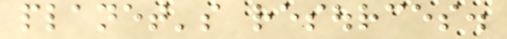planet's resources.
